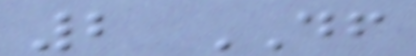2 DF
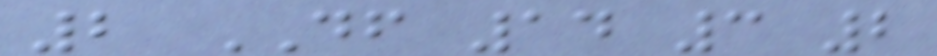2 DF 14 3 2
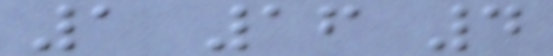1 16 4
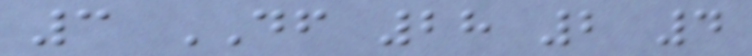3 DF 28 2 4
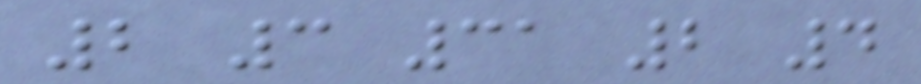2 3 31 2 4
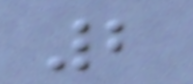2
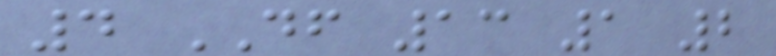4 DF 13 1 2
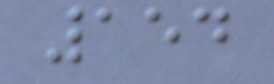154
